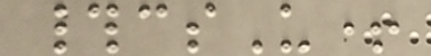#csU+
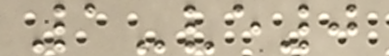1-ve0
